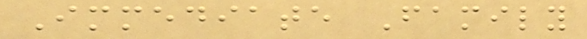Immediate Family
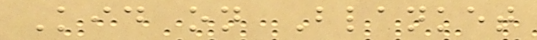Kid on Blanket
